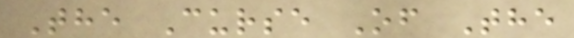The Curse Of The
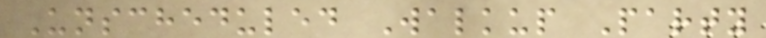Unscheduled Walkup Party
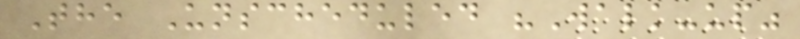The Unscheduled "Walk-up"
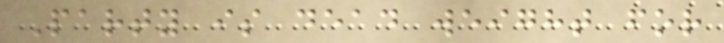Party is dead weight for
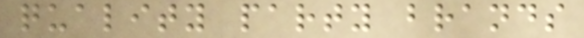quality party brands
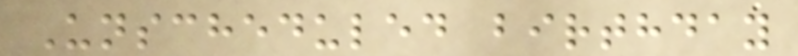Unscheduled birthday
